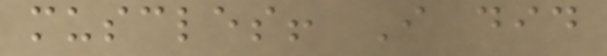muscles! I did
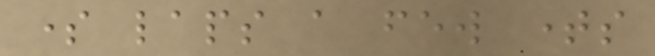some laps a few times
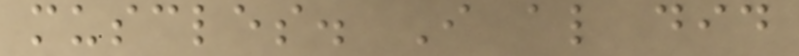muscles. I also did
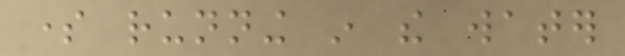some running in the water
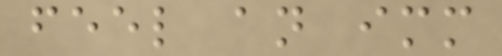feel an immediate
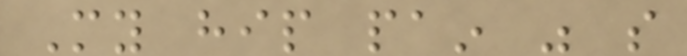My hip pain was so
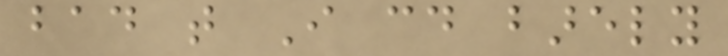bad that I could barely
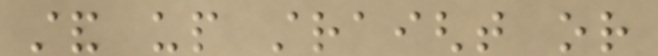stand up straight or
